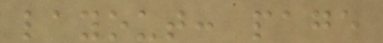layout: page
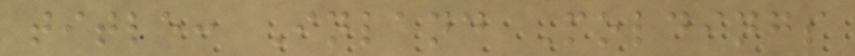title: Inland Moldings
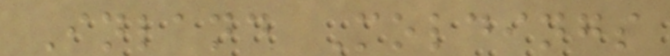Inland Moldings
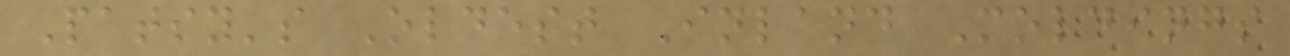Patsy's Oldest Inland Moldings
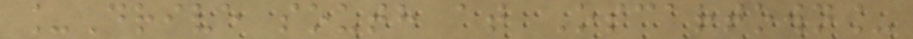_Drive south at Oscartown_
